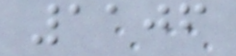1106
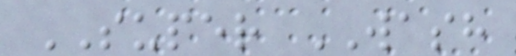SUPER WASH
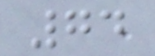74
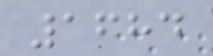1684
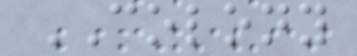COLONY
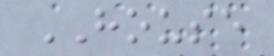HOUSE
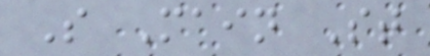S Main St
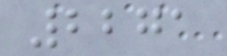2271
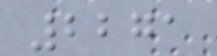2271
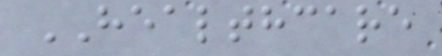HEALTHCARE
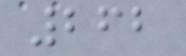262
